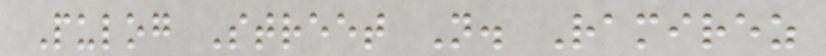Pulog Street N. Ramirez
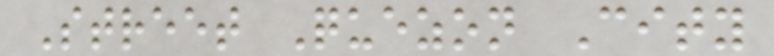Street Quezon City
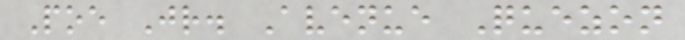Poe Jr. Avenue Quezon
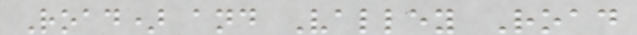Road) and Valley Road
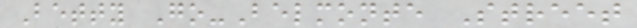Betty Go-Belmonte Street
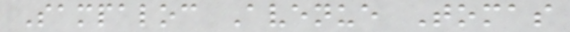Sampaloc Avenue Tomas
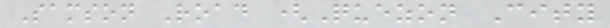Samson Road (Quezon City
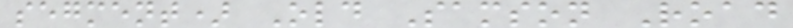segment) Old Samson Road
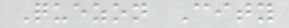Quezon City
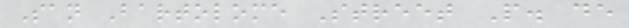San Bartolome Street P. de
